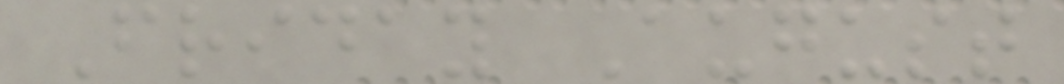Friday August
